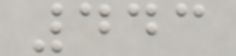443
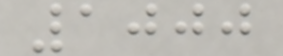1000
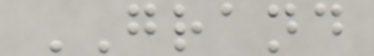GRAND
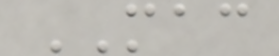MAC
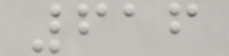616
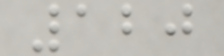120
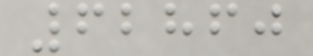62860
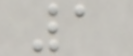1
